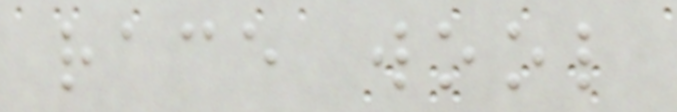race wool
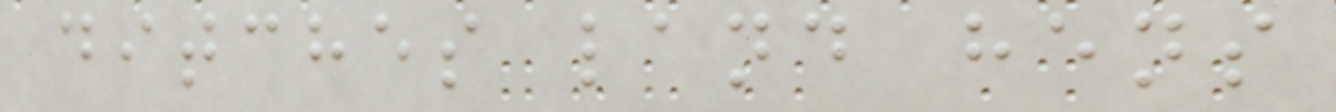ditches land hens
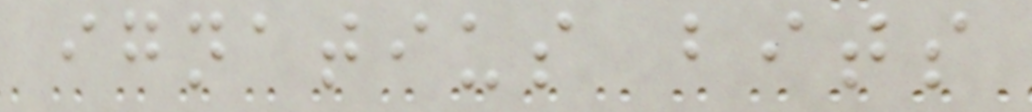ignatius bits
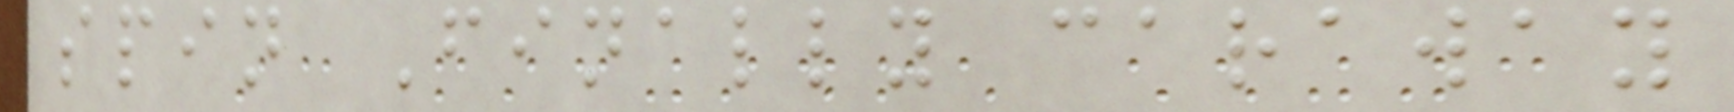spin Finally caraway
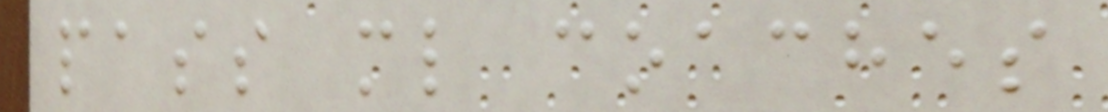pass ml coaches
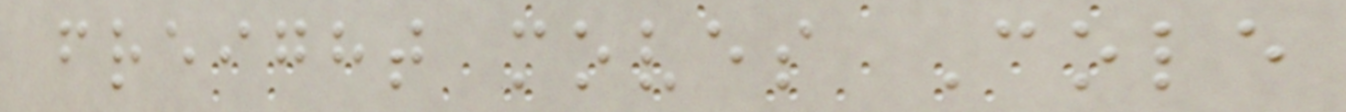freight moves Cole
